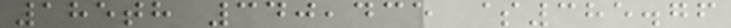185th 340,435 $385.76
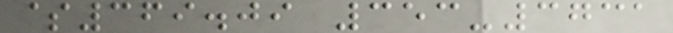$369.09 353-3731
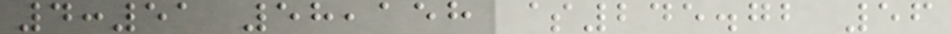4:51 58,158 $245.72 56
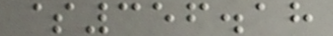$356.18
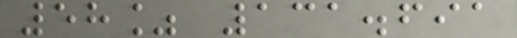58% 131.691
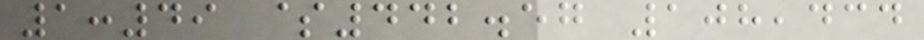1:49 $442.57 108,434
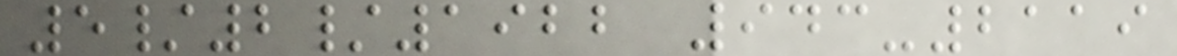5/2/1922 943-2119
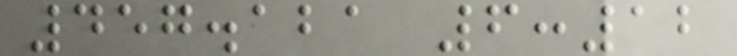457.121 6:12
